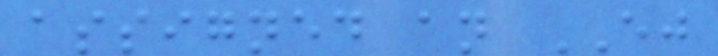assigned an EJ
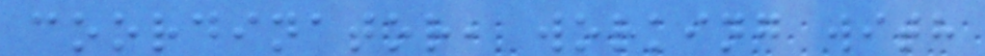coordinator, working with
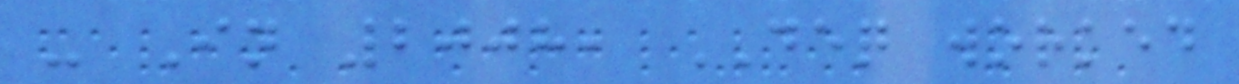- In 2008, DEQ worked
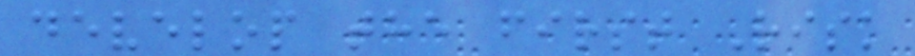develop the first Risk
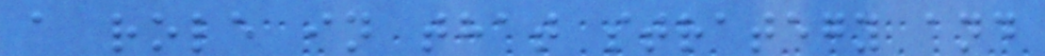a role in that strategy and
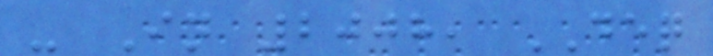- In 2008, DEQ
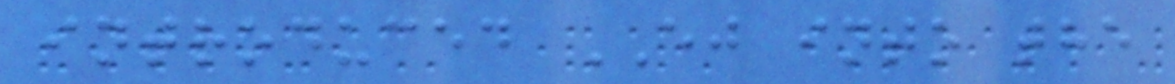introduced EJ into the
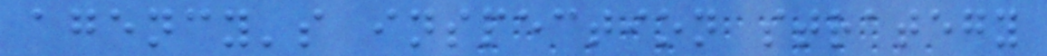agency's inspection strategy
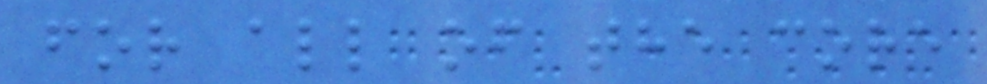for all of the core
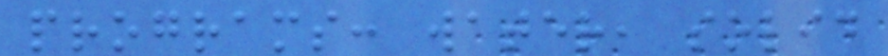programs: water, solid
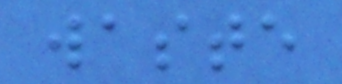waste
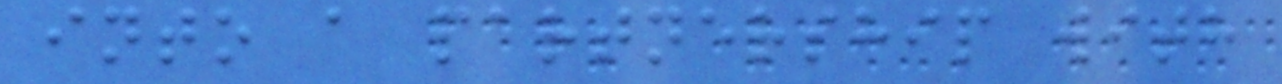into a partnership with
